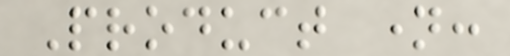Product name:
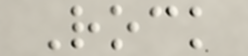Rock
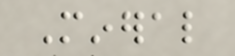Mineral
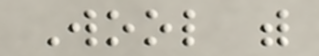Wool with
